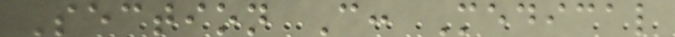Section C: Medical
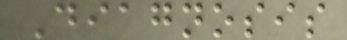Diagnosis
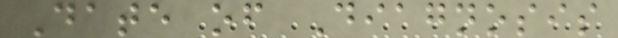Date of Diagnosis
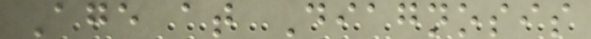Age at Diagnosis
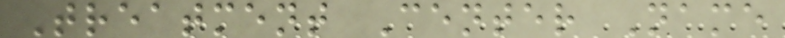Treatment Center Name
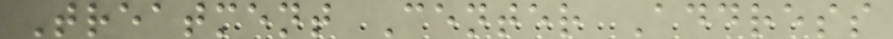Treatment Center Address
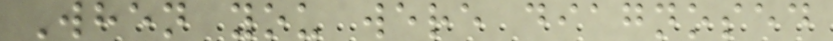When you were diagnosed
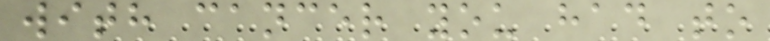with cancer you had to
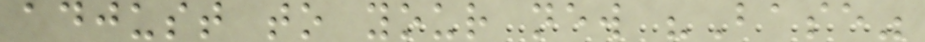adjust to your new "Base"
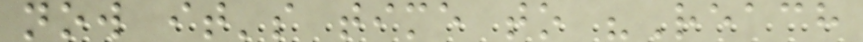now it's time to "Reach
